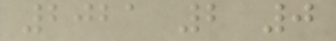2021 2 0
